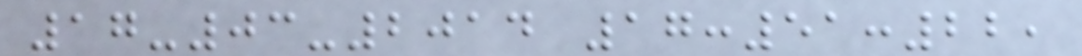17-03-2014 17:51:22,
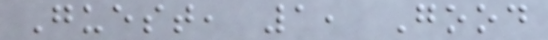Guest, 1, Good
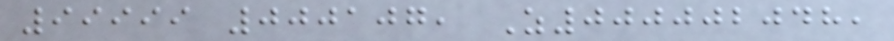99999 000107, Z000002048,
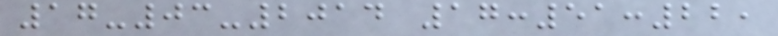17-03-2014 17:51:22,
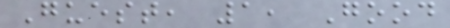Guest, 1, Good
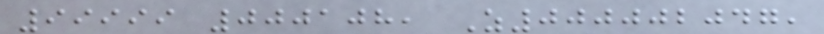99999 000108, Z000002047,
